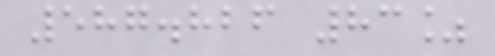587.826 83%
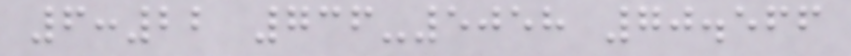6:22 736-5058 70.566
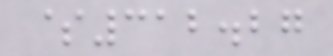$312.27
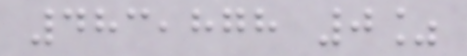483,878 0%
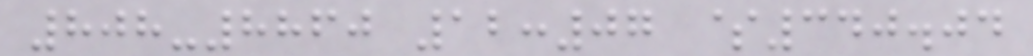808-8860 12:07 $340.04
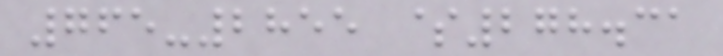765-2855 $278.31
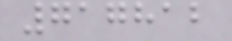717812
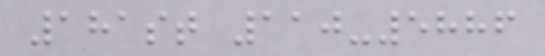181st 110-5886
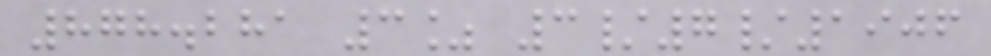878.281 3% 3/7/1906
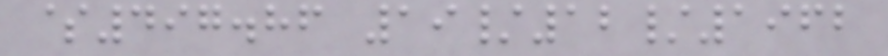$497.86 19/12/1962
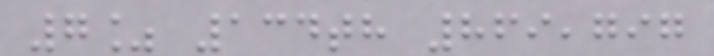7% 134th 869,797
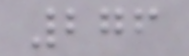276
